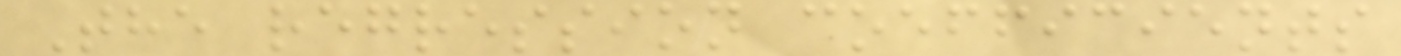The regression coefficients
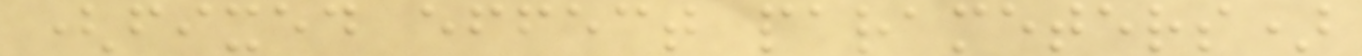(fixed effect parameters)
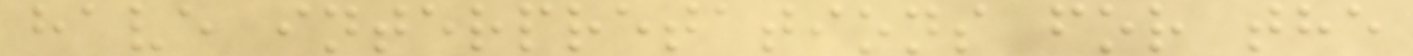have interpretations for the
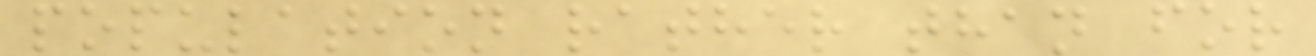population rather than for
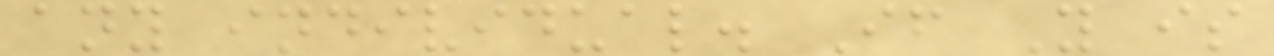any individual. If Y is
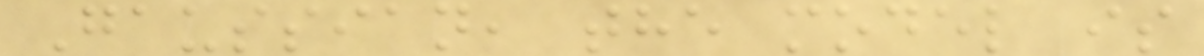Gaussian, the model is
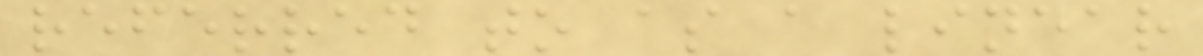referred to as a linear
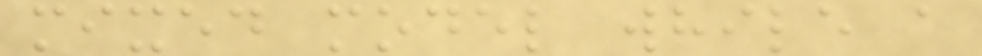mixed model while a
